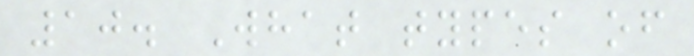10. What types of
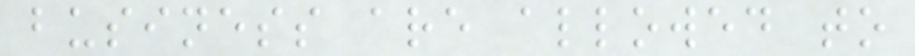business are allowed to
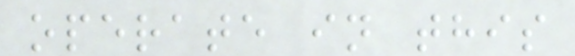operate in this
